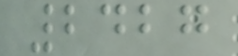2427
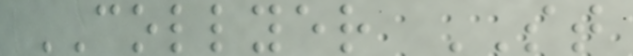COLLYER ST
